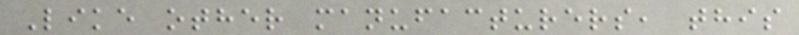Like other manufacturers, this
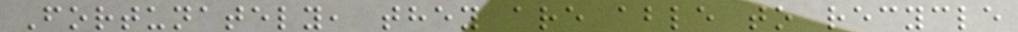Fortunately, they are able to recycle
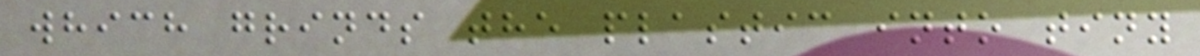which grinds the plastic into tiny
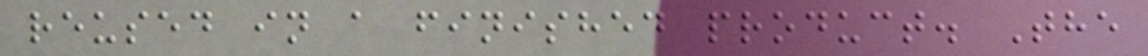reused in a finished product. The
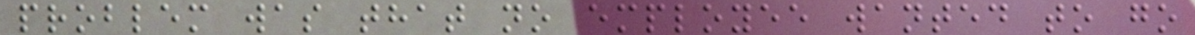problem was that no employee wanted to go
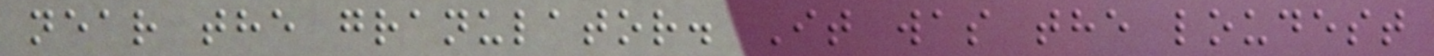near the granulator. It was the loudest
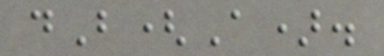dB(A).
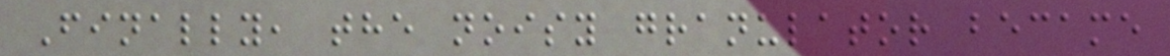Finally, the noisy granulator became
